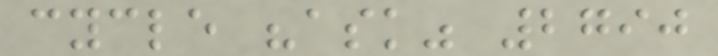cycle "ask" 2790
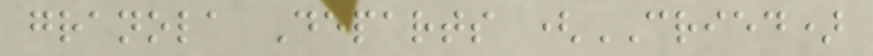granola Departs (CRIED)
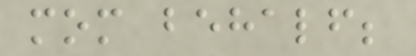mom behalf;
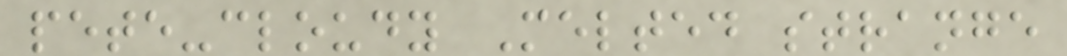pete-cloudy Melted strange
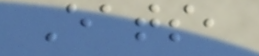Eats,
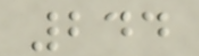244
